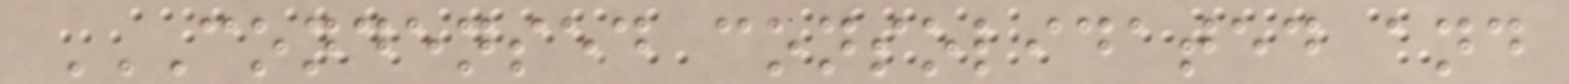CONDENSED CONSOLIDATED AND
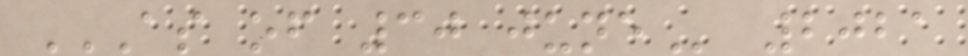AS OF 30 JUNE 2021
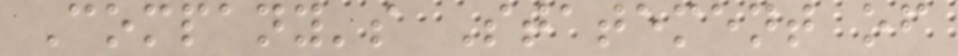Company's Statement of
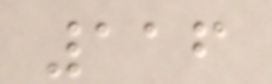116
